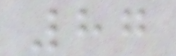87
